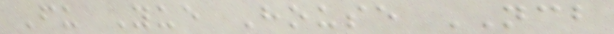Fu Yue House NCB
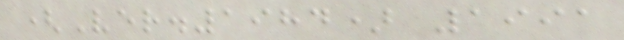(Ver.1984) 1991
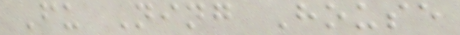Fu Ning House
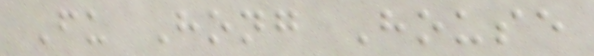Fu Hong House
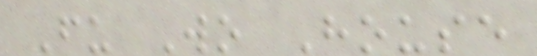Fu Wo House
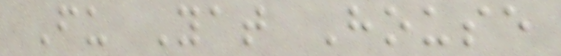Fu Yat House
